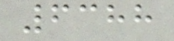6388
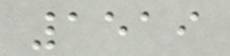1519
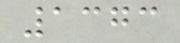1373
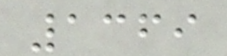1369
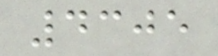4305
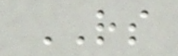RS
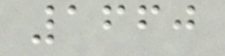1660
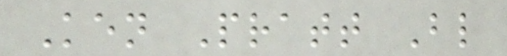Ken Pratt Bl
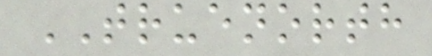TRUENORTH
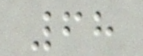68
